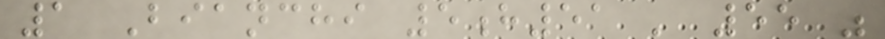1 Bianchi 5h51 ' 55 "
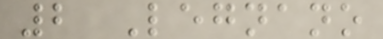2 Legnano
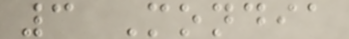3 Mondia
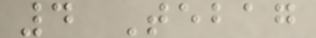4 Tebag
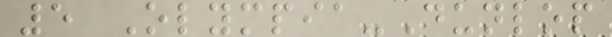5 Olympia-Dunlop
